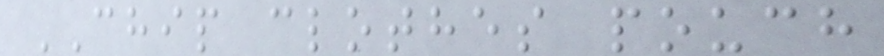CHIP clothes pouch
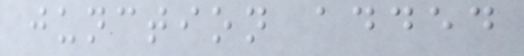junction added
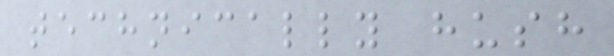technically hush
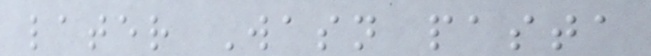later Wasn pasta
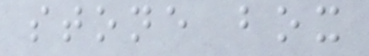stone box
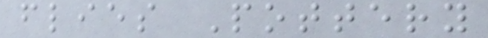flies Pottery
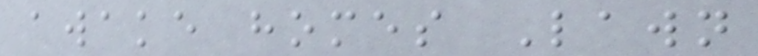awake homes Lawn
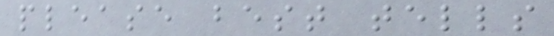please best tells
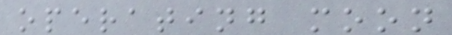operating moon
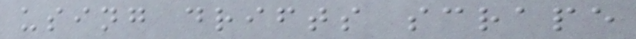using drifts scrape
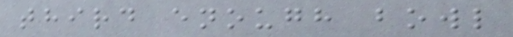third enough bowl
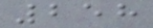258
